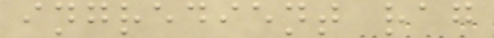ingredient rag
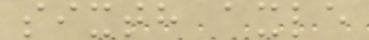sixth axle
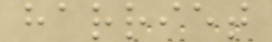harriet
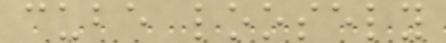cube loosely
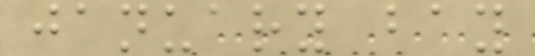january bay
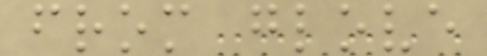from glove
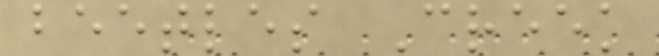beetles Creek
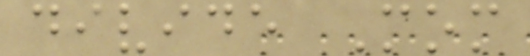divide Mom
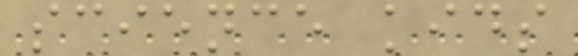science kids
